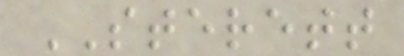STERETT
